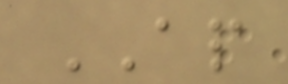AP
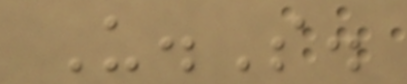U.S.
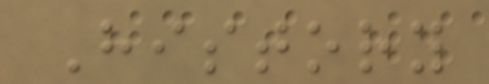History
